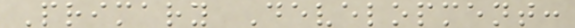Primary Development:
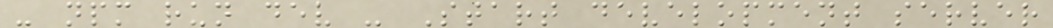- npm run dev - Start development server
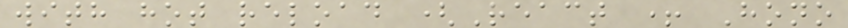with hot reload (React + Hono
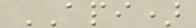API)
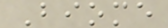Biome
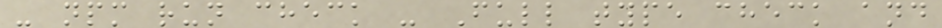- npm run check - Full type check and
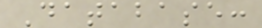Database:
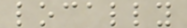locally
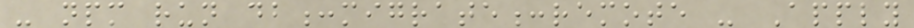- npm run db:migrate:remote - Apply
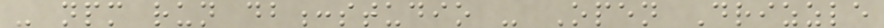- npm run db:studio - Open Drizzle
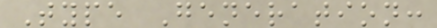Type Generation:
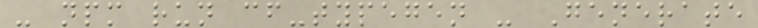- npm run cf-typegen - Generate
